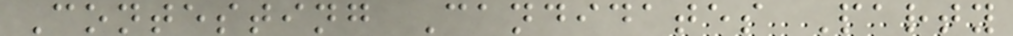Contesting Candidates Party
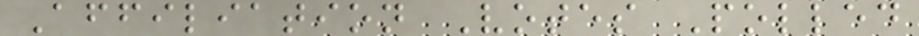Affiliation Votes Polled
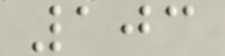103
